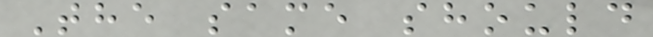The same should
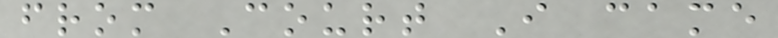from Court I came
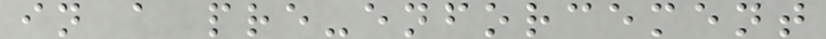in a pre-enforcement
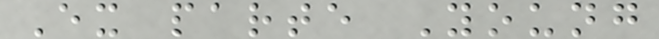Ex parte Young
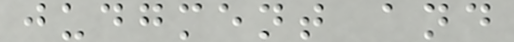judgment and
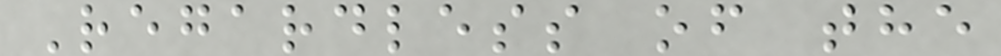Regardless of the
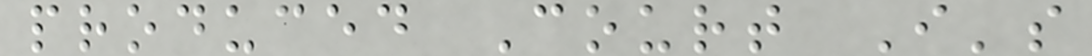produced Court I's
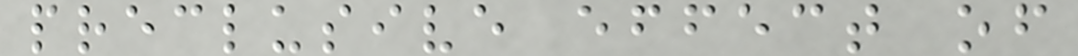preclusive effect of
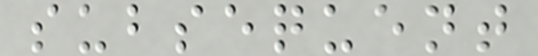subsequent
